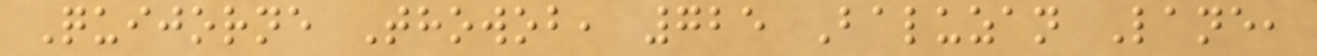Quijorne Thowob, 725 Baluzan Lane,
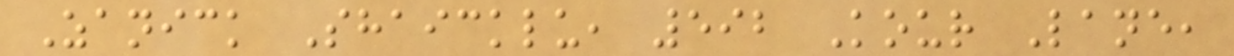Zanick Shaicklu, 592 Kour Lane,
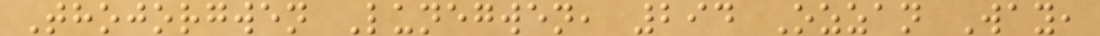Thojorgwen Lunegwen, 294 Ozzan Way,
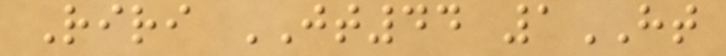Riri JT44 1HT
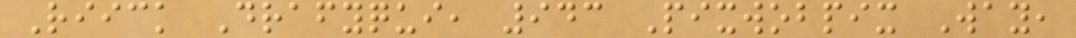Riick Drafyqui, 943 Pixwobpix Way,
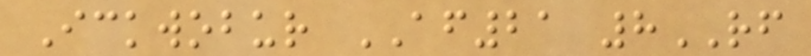Ickwobur AF21 8RF
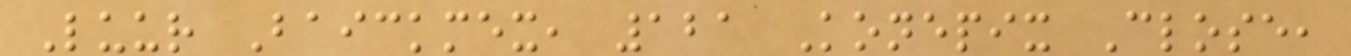Luur Baickmex, 121 Konepix Close,
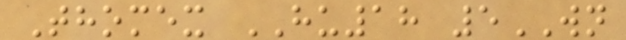Thomex HU18 5WN
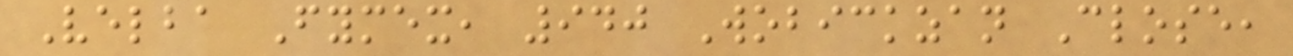Velba Fymex, 940 Wobickzan Close,
